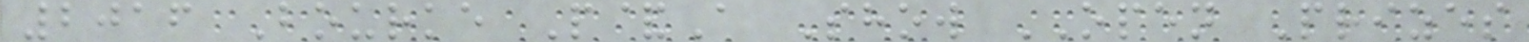2016 Bourke P&A Show OPEN Prizes
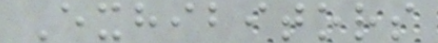Exhibitors
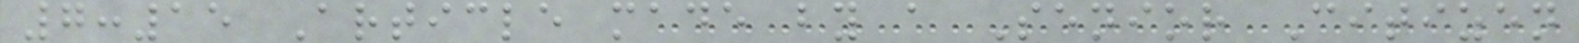7:15 Article made by a Senior Citizen
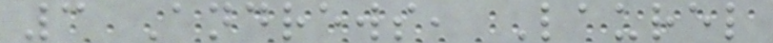3 Andrews, Laurel
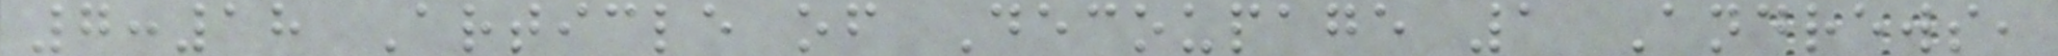7:18 Article of Decoupage 1 Andrews,
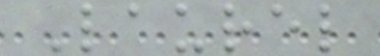Laurel
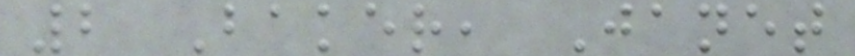2 Baker, Janet
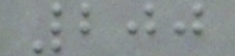200
